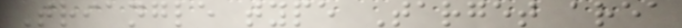Triangle type Target area
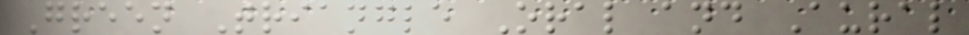Green Triangle Oral and Aural
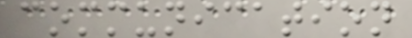communication
